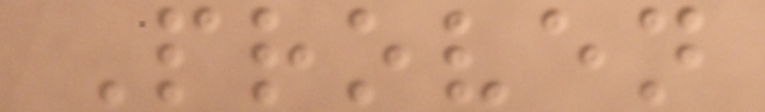Proven
